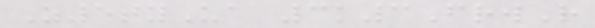Z5tyUa 3k3FrwR
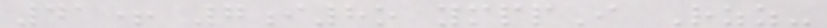41+ 7i8o ymppI Rzz-
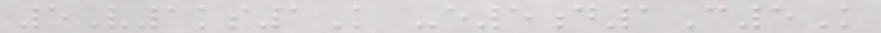5V1ks1K -e5d1C5K
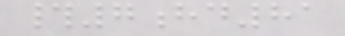#7hd81
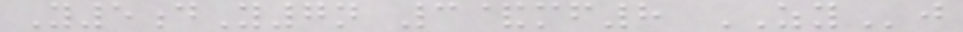Y5dY7n 3&mf8 ZYj
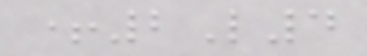+2L4
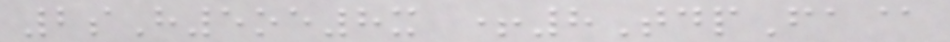2sH5oe8x +8TdpFa@
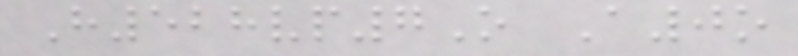H528vp7O A0o
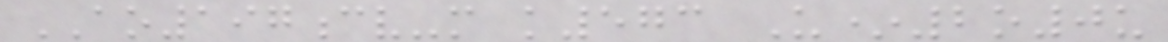AO197cv-m k573 U*2o0u
